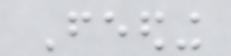Feeding
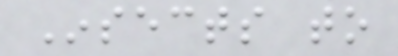Insects to
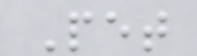Pet
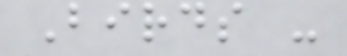Birds -
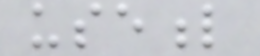useful
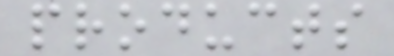products
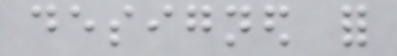designed for
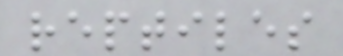reptiles
